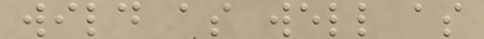wild as well as
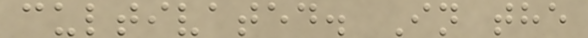cultivated. In the
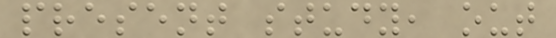present study, out
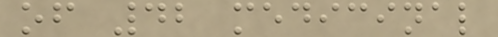of 42 medicinal
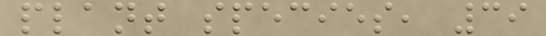plant species, 39
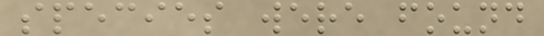species were found
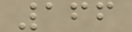166
